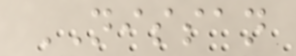NISSAN
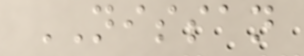NISSAN
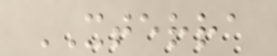XTERRA
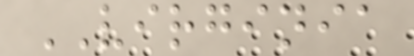VIRGINIA
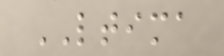LTIMA
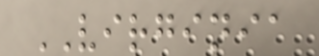VIRGINIA
